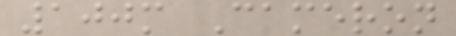100m Cameron
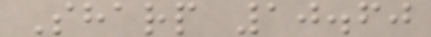Sharp 10.60
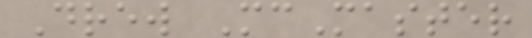Drew McMaster
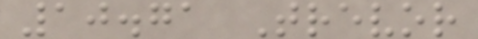10.71 Trevor
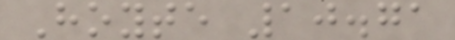Hoyte 10.71
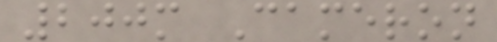200m Cameron
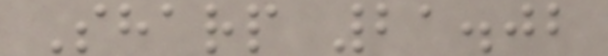Sharp 21.02
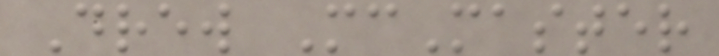Drew McMaster
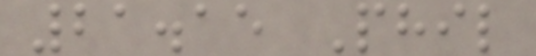21.15 Phil
